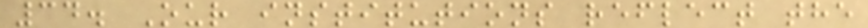34. Our institutions reflect the
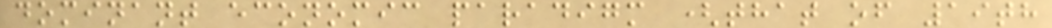dominant economic paradigm (that of 19th
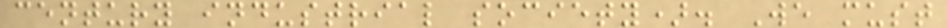century industrial society). We must
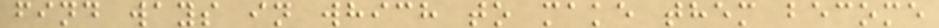find ways in which to make them become
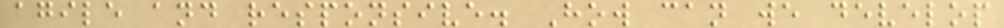agile and responsive. How can we develop
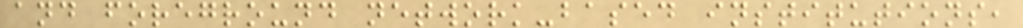and foreground network-based institutions,
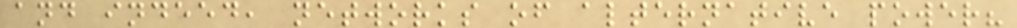and indeed, networks of alternative power?
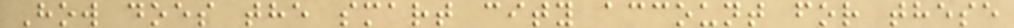How does the smart city account for these
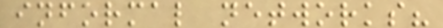informal networks?
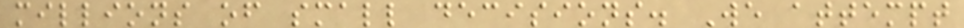millions of small decisions. We attempt
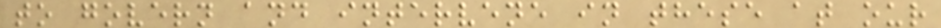to govern and intervene in these at our
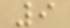9
